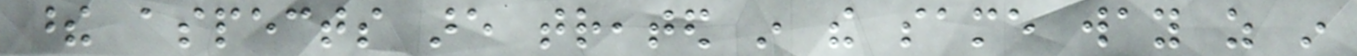these aspects are treated in the same way as in
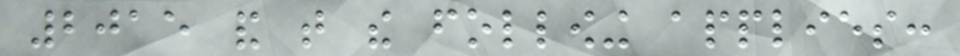2015 and that the following applies:
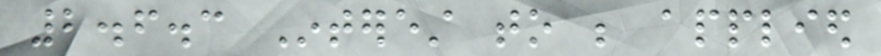2.6.3 Interest to be applied
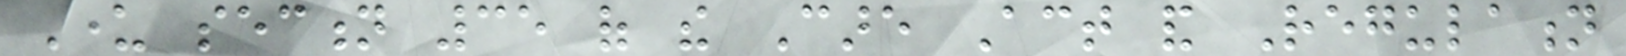Under section 35 of the Care Act and Regulation
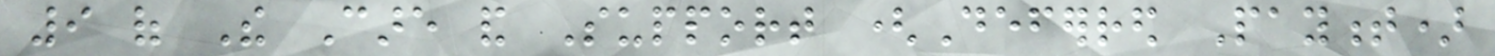9 of The Care and Support (Deferred Payment)
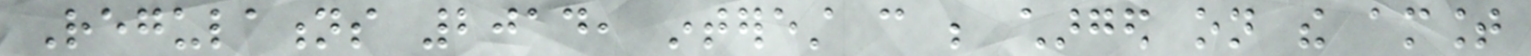Regulations 2014, interest can be charged on the amount
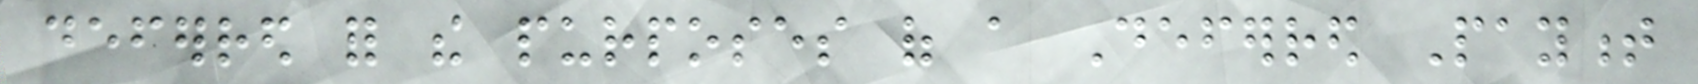deferred for the purposes of a Deferred Payment
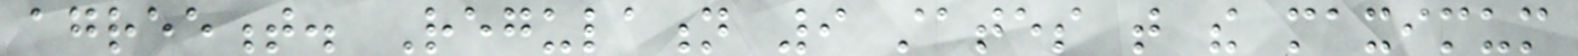agreement. Regulation 9 states that the maximum
